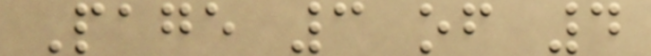Page 3 of 4
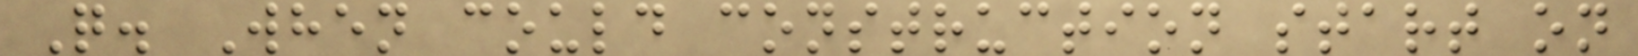Q. When could construction start on
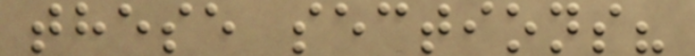these sections?
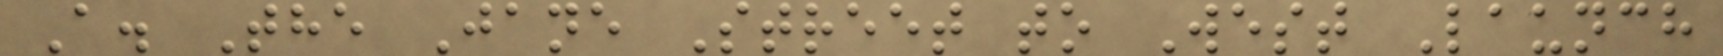A. The Jane Street to West Launch
